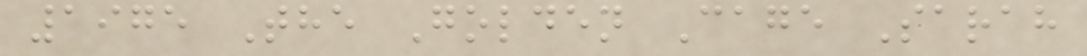1975 The Golden Cage Sarah
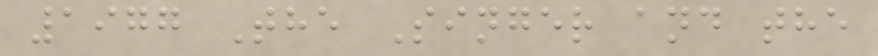1977 The Singer and the
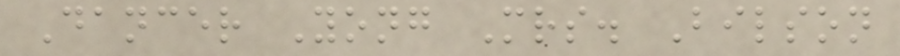Dancer Yong Mrs. Bilson
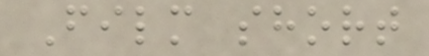Film short
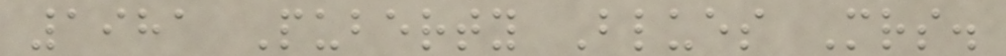1981 Puberty Blues Mrs.
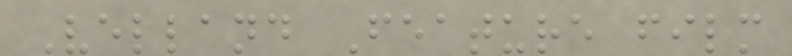Velland Feature film
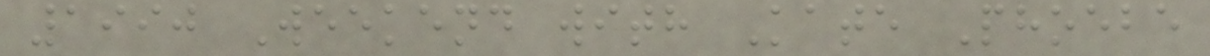1990 Weekend with Kate Phoebe
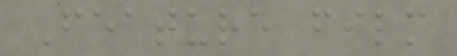Feature film
